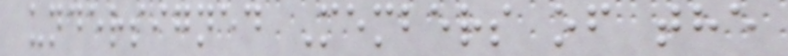undersigned Members of the
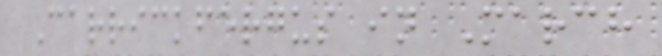Carrickfergus in March
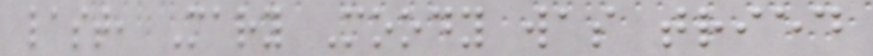last, Mary Moody was tried
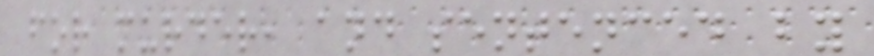for murder, and sentenced by
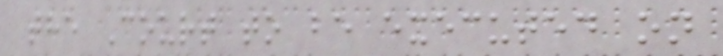the Court to be executed on
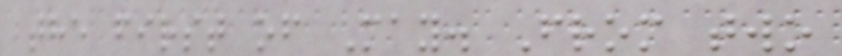the first of May. From two
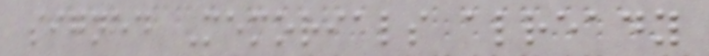signed Memorials already
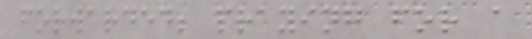forwarded; praying for a
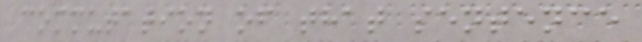commutation of that sentence
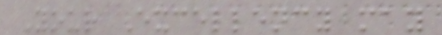Your Excellency may
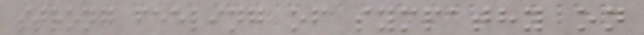strong feeling of sympathy on
